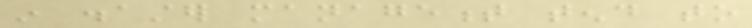in disaster management tend to
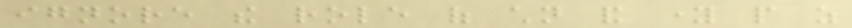ignore the role of children and young people as
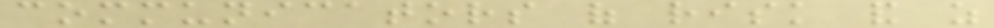communicators of risk and as
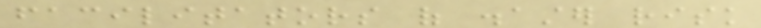facilitators of disaster risk
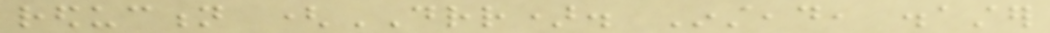reduction (DRR). Instead, disaster
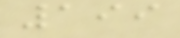199
